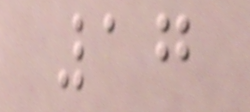17
